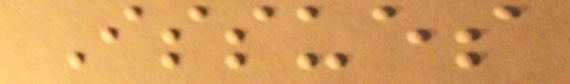Issues
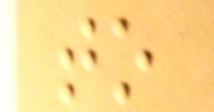to
